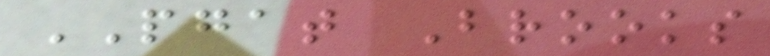PGAT Brooks
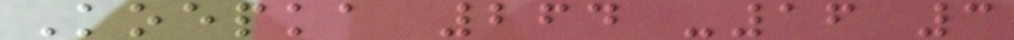Koepka 264 -16 3
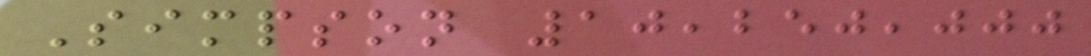Simpson 10,250,000
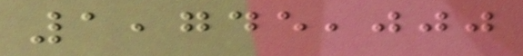1,745,000
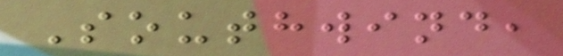Southwind,
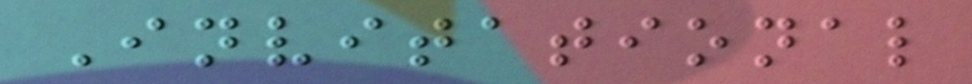Invitational
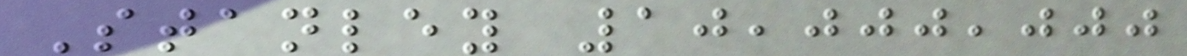Stanley 10,000,000
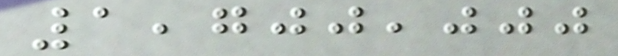1,700,000
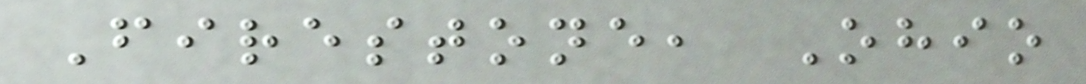Firestone, Ohio
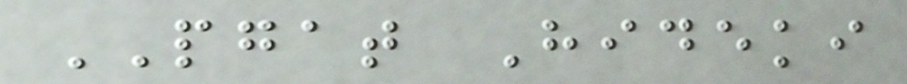PGAT Hideki
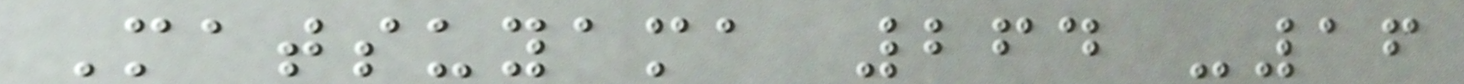Matsuyama 264 -16
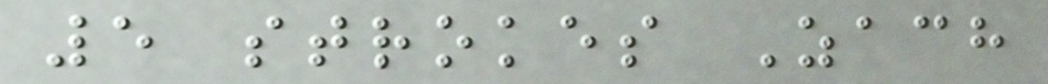5 strokes Zach
